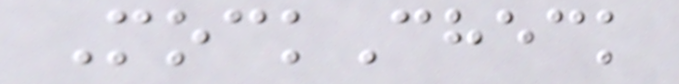MockCheck
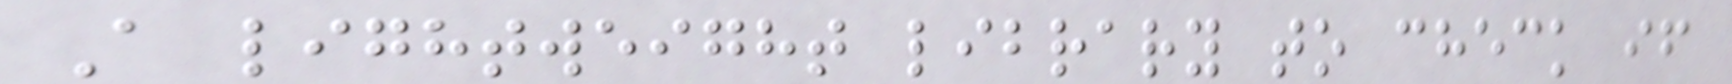A lightweight library to check if
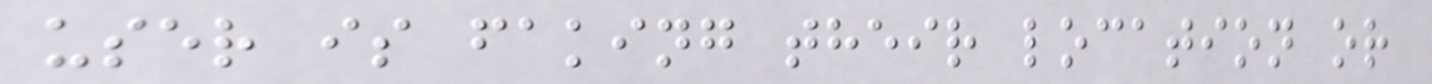user is faking their location or
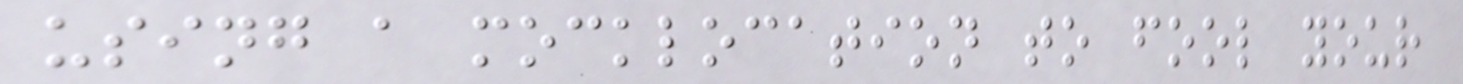using a mocklocation to fool your
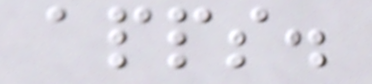apps.
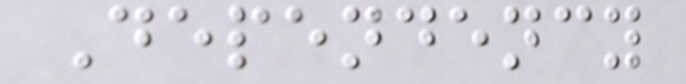Dependency
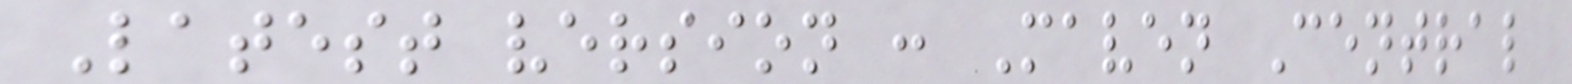Latest version : Maven Central
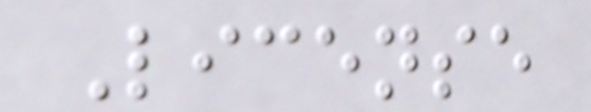License
